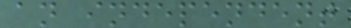an independent
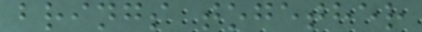brings together
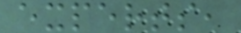experts,
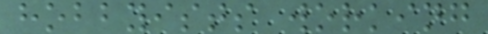hobbyists working
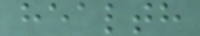health
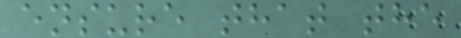ensure that the
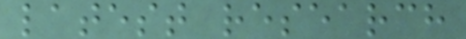latest research
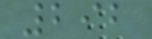292
